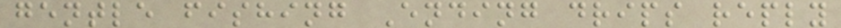gentle fishing Ending drips reply
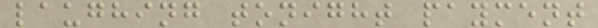laughing tonight payment
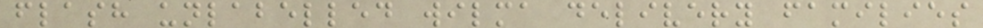flash unlabelled wilma delivery families
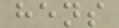hens
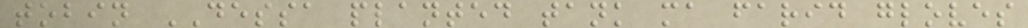tobin DESSA planted tank ma farid gloves
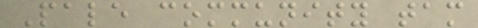Pale community tam
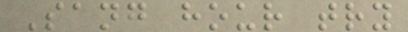Sang hour try
